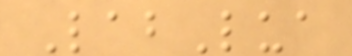LabLua
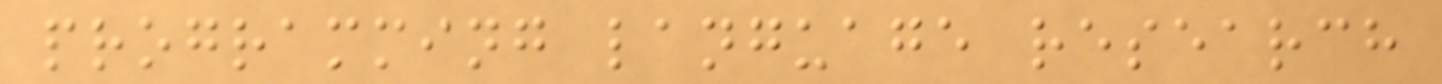programming language research
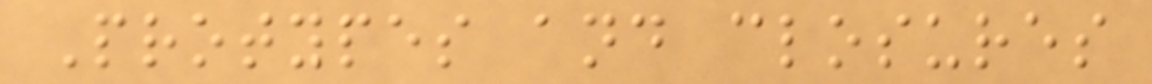Protypes and closures
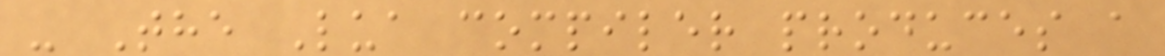- The Lua compiler produces a
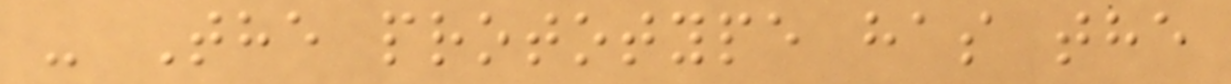- The prototype has the
